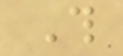This
